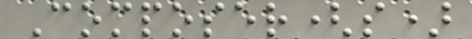Composer(s)
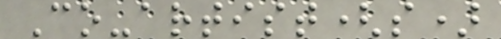Co-artist(s)
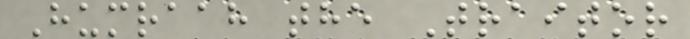Humraah the Traitor
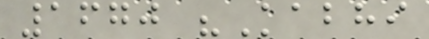1670 "Kabhi
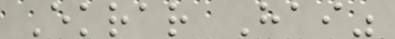Ekrar Hai"
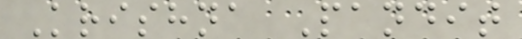Krishna Pandit
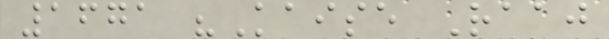1671 "Kaise Raaj
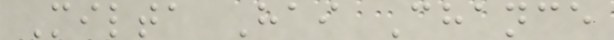Milta Hai Chance
